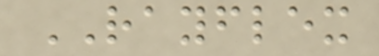RAYFLEX
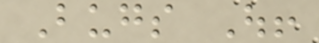Bugs Out!
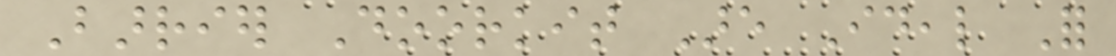Barrier Doorkit Are Ideal For
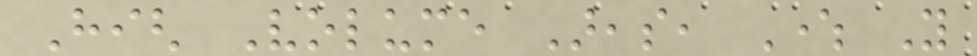High Volume Areas, Where You
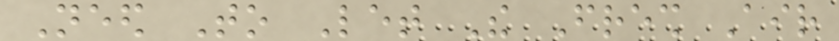Need To Let The Fresh Air
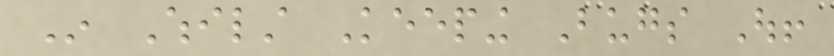In Whilst Keeping Bugs Out!
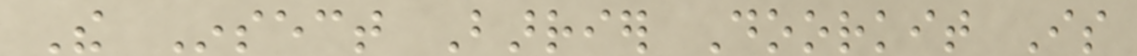The Insect Barrier Doorkit Is
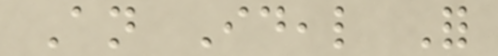An Ideal For
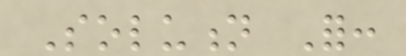Solution For:
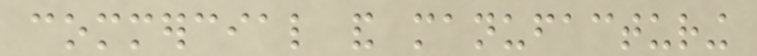commercial and manufacturing
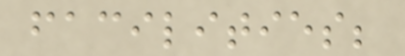facilities;
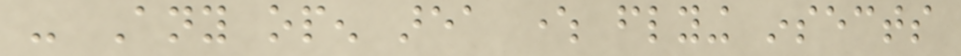- Any open area where flying insects
